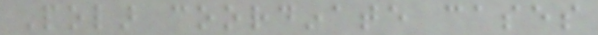Polar coordinate cases
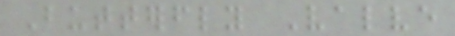Butterfly Valve
